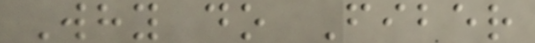Why do Fiber
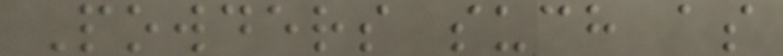Powders such as
